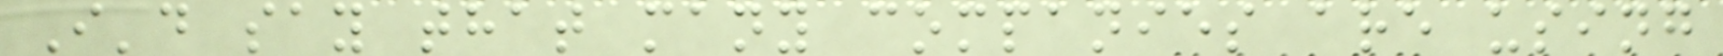I'd say that many companies are using
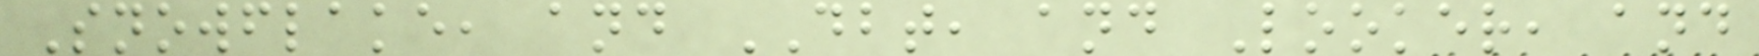Snowflake, and DBT, and Looker, and
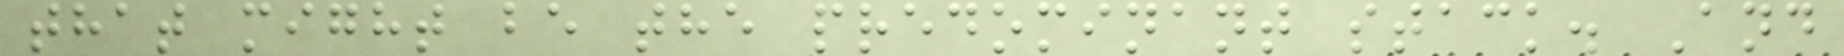that might be the predominant stack. And
